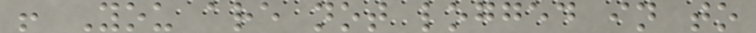! You are not logged in to
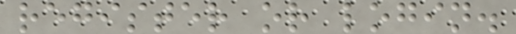register or login.
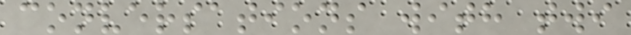conversations with twi
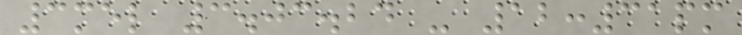3mel 3.03.24 - 12:31pm
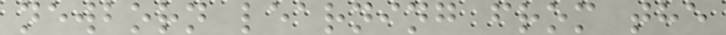newborn learning from the
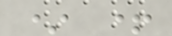* +
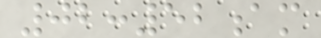02:52am
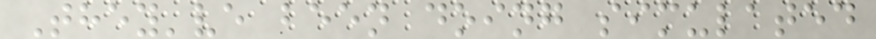They've been doing simulated
